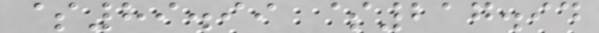$89.99 $217.94
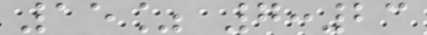15% 7:23
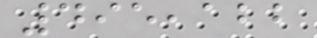495,122
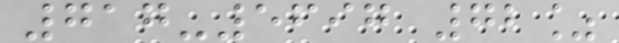717-5697 72%
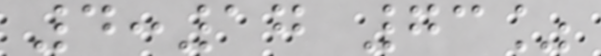4:17 73%
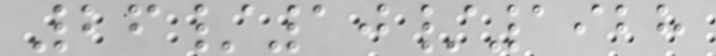26/10/1928
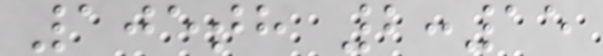105th 2:15
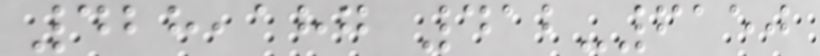428,187 412-6150
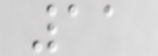11
